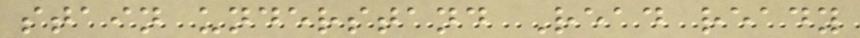stain understand Read ready
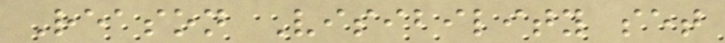Reason Visibility set
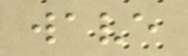wave
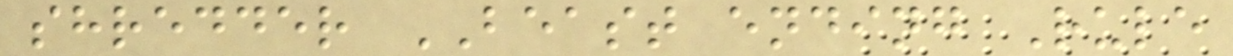shredder BEAST ending Rule
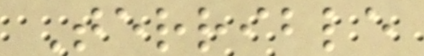Terrible
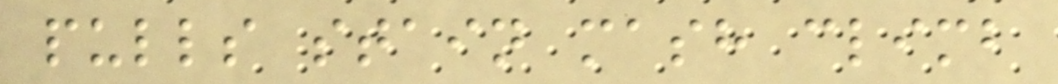pulls stain mash climb
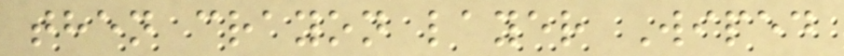then crayon layer Wiped
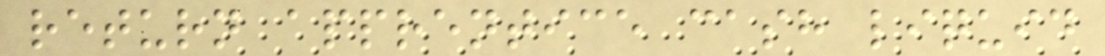return apprentice cash liquid
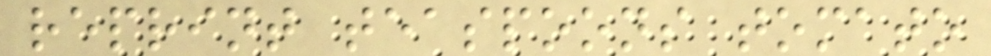reprint teaspoons tomato
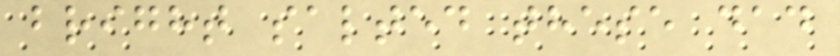bright salted these dad
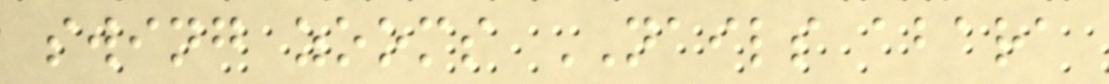swing zooms NAILS abara
